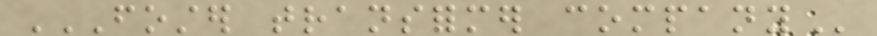FOSTER TRANSFORMER COMPANY
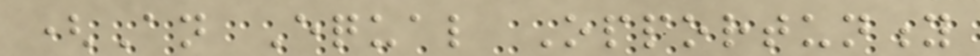(An Equal Opportunity
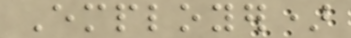Employer)
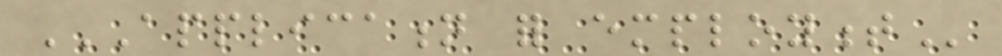APPLICATION FOR EMPLOYMENT
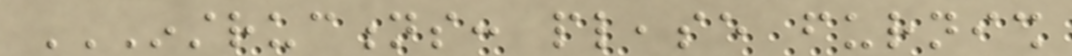INSTRUCTIONS: PLEASE FURNISH
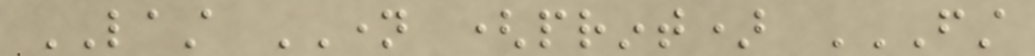LAST NAME (print) FIRST
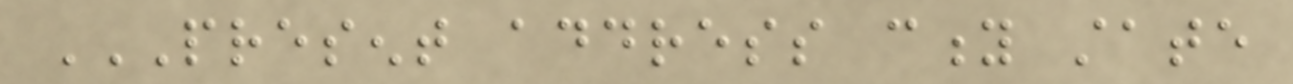PRESENT ADDRESS CITY STATE
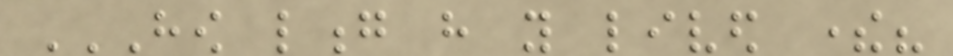HOW LONG HAVE YOU LIVED THERE?
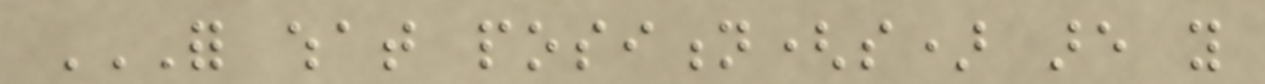FOR WHAT POSITION(S) ARE YOU
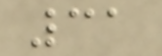31
